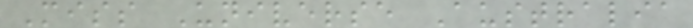Miss Universe Australia
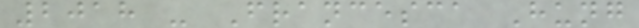2018 - Francesca Hung
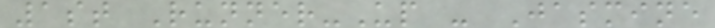1st Runner-Up - Jasmine
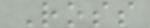Ross
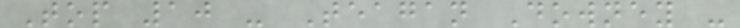Top 10 - Teagan Downey -
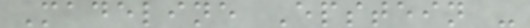Madeline Epstein -
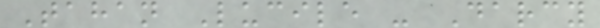Tahan Lucile - Darcy
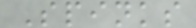Spinks
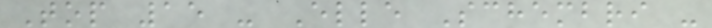Top 15 - Elle Schembri -
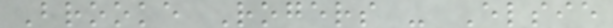Brooke Rogers - Elsie
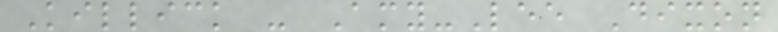Killick - Amy-Lee Dixon
